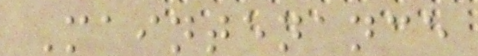Maintenance
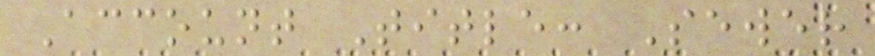Account Title: Sewer
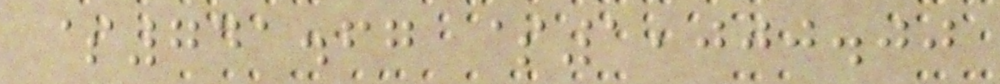$741.67 $1,000.00
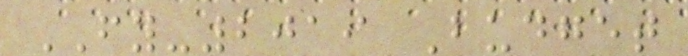FY-2019 Budget
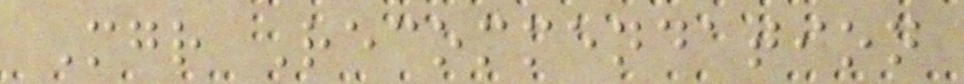Mgr Recommendation
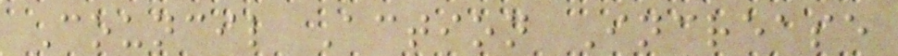Council Action Increase
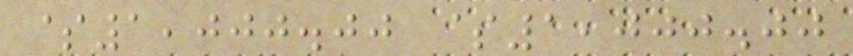$1,000.00 $1,000.00
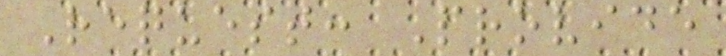Request: Provide
